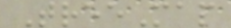TreeMap
